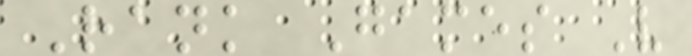Rank Games V
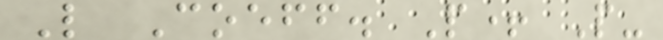L Coeff. P+ P-
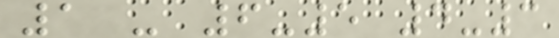1 - 6-5 4-3
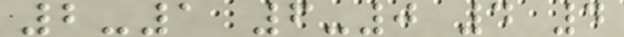2-1 6-0 4 4
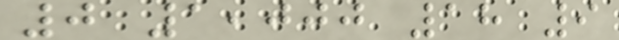0 1,000 18 9
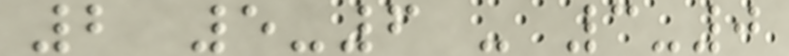2 5-6 - 3-0
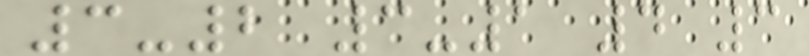3-2 3-1 4 3
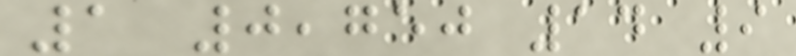1 0,750 14 9
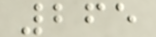265
